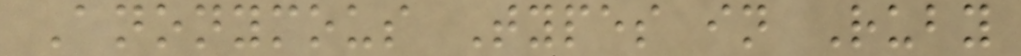Anonymous Types in Ruby
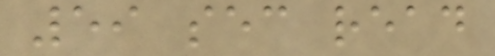59 sec read
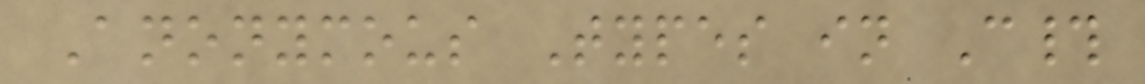Anonymous Types in C#
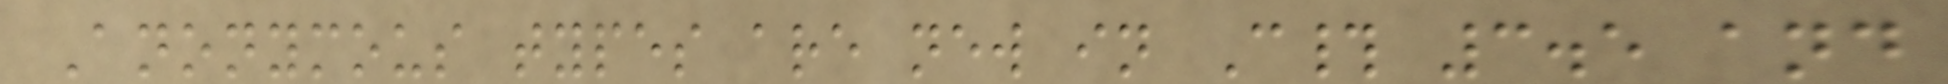Anonymous types are new in C# 3.5 and
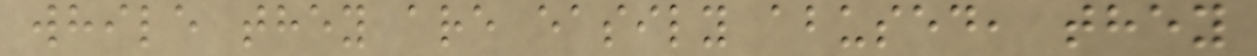while they are easily abused, they
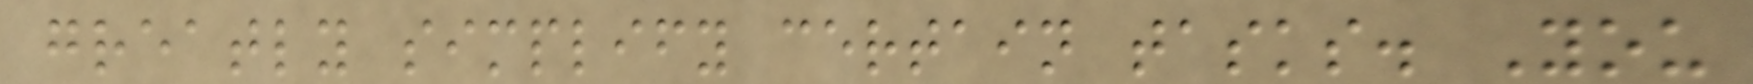greatly simplify certain tasks. You
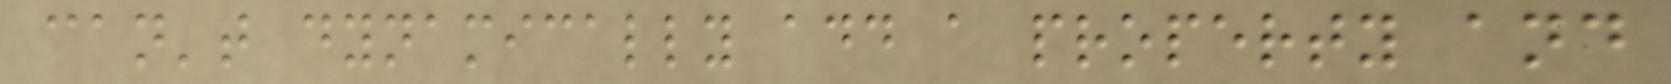can't dynamically add a property and
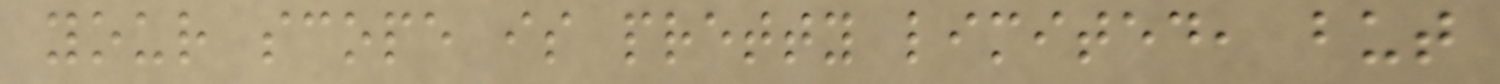your scope is pretty limited, but
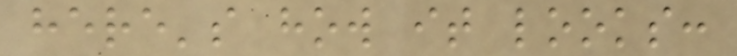here's how it looks:
